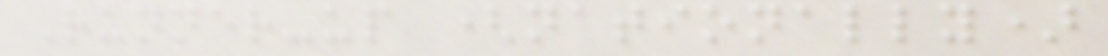Runner-up (nationally)
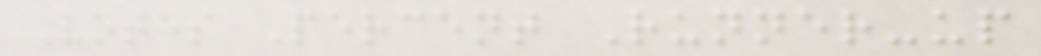Votes Percent Runner-up
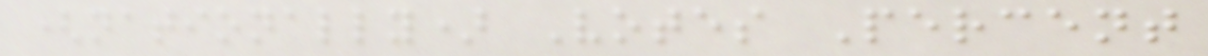(nationally) Votes Percent
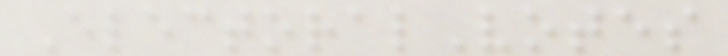ElectoralVotes
